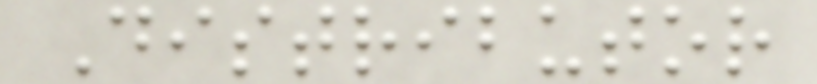Distributor
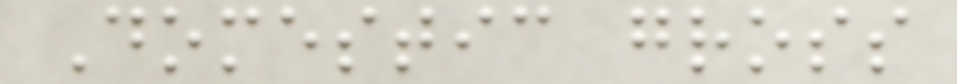Domestic gross
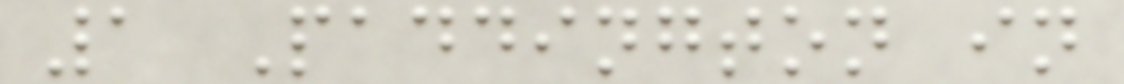1 Paddington in
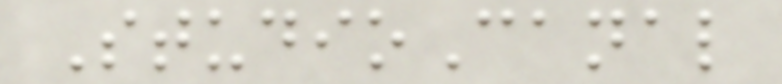StudioCanal
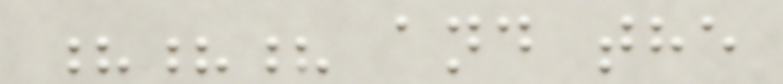??? and the
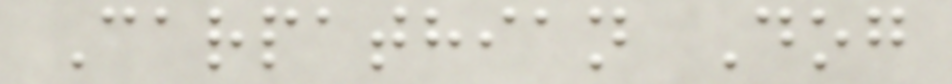Carpathian Dog
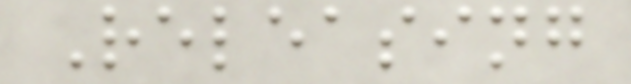Releasing
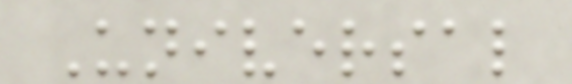Universal
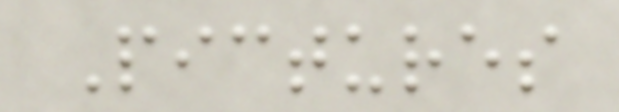Pictures
